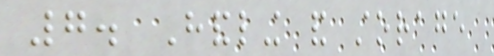7. Handling and storage
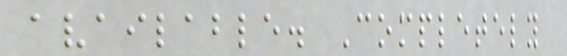available. Completely
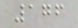176
